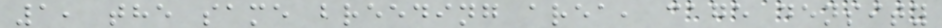1, the same breeding area, cage density
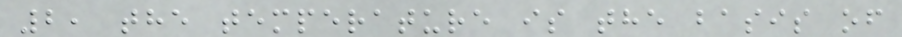2, the temperature is the basis of
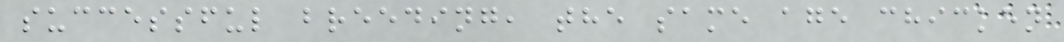successful breeding, the same age chicken
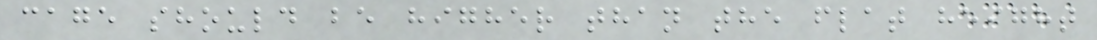cage should be higher than the flat height
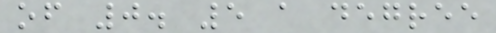of 0. 5 a degree
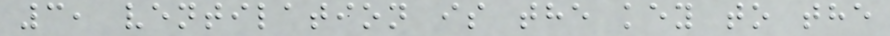3, ventilation is the key to the
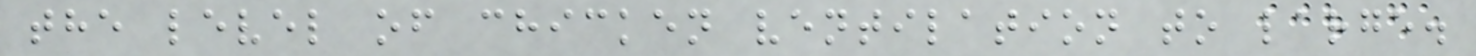the level of chicken ventilation to large.
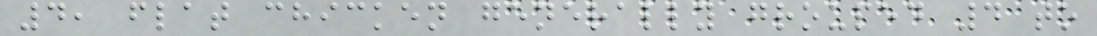4, flat chicken generally grouped 4 to
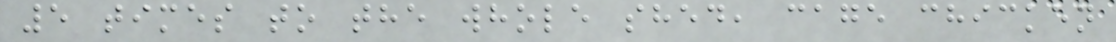5 times to the whole shed, cage chicken
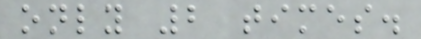only 2 times.
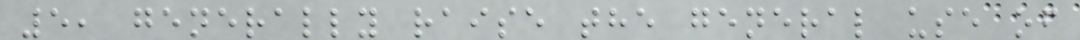5, generally raise the general use of
